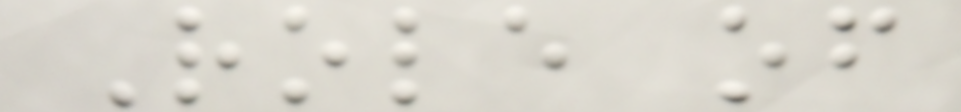Role of
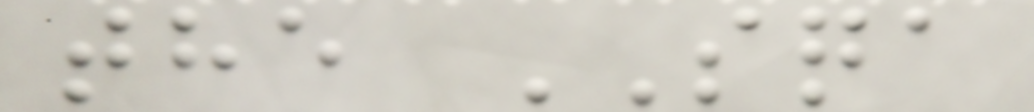the SQA
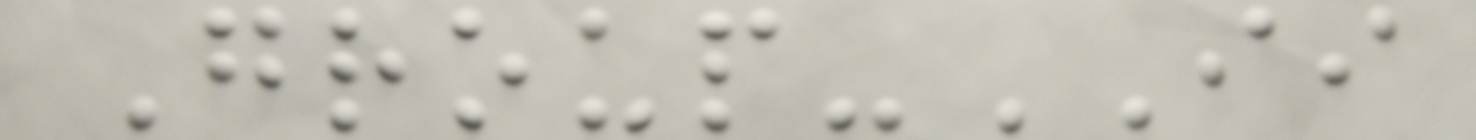Group-II
